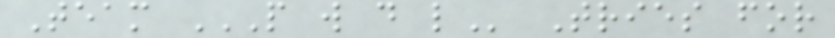Team P W D L Tries for
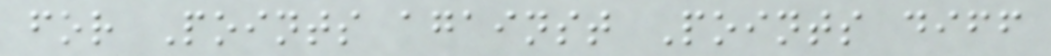for Points against Points diff
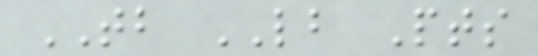TB LB Pts
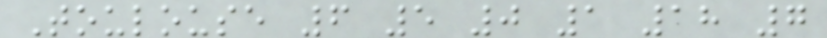Toulouse 6 5 0 1 18 7
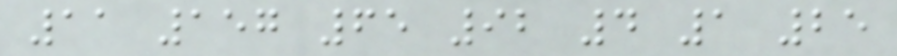11 157 65 92 4 1 25
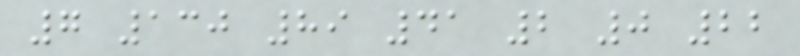7 130 89 41 2 0 22
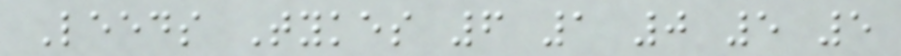Leeds Tykes 6 1 0 5 5
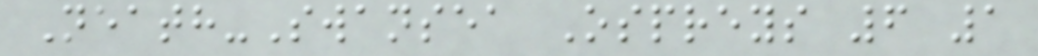Neath-Swansea Ospreys 6 1
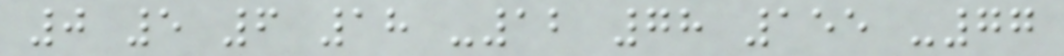0 5 6 18 -12 78 155 -77
